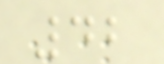42
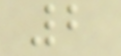2
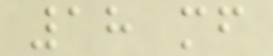18 mf
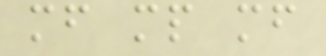mf mp mf
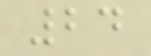24
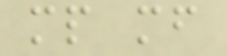mp mf
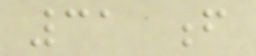31 f
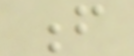f
